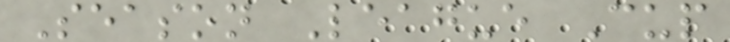Season League Cup
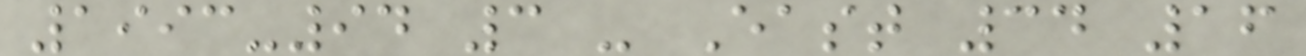1993-94 3 - East 34 16
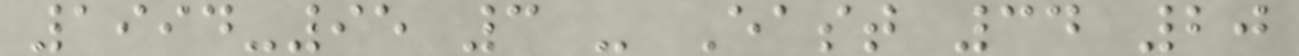1994-95 3 - East 34 20
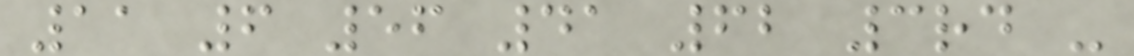11 6 56 41 62 3rd -
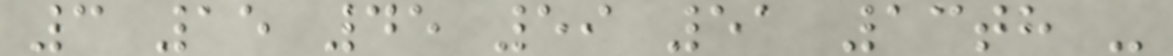3 15 45 59 51 13th -
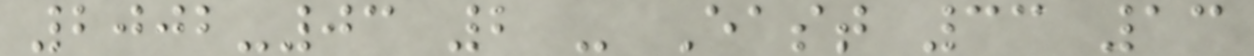2002-03 2 - East 33 13
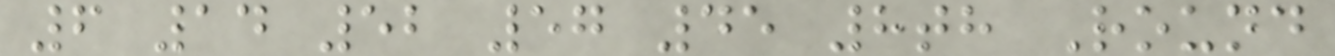6 14 52 57 45 8th Round
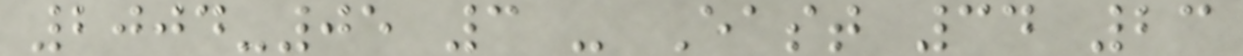2004-05 3 - East 34 23
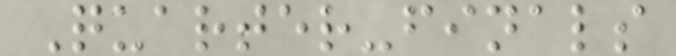Quarter-finals
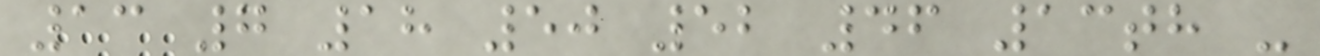13 7 18 50 52 46 13th -
